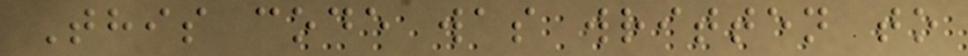This code was written to
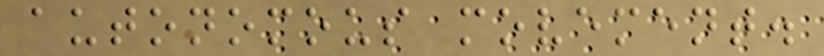autonomous movement.
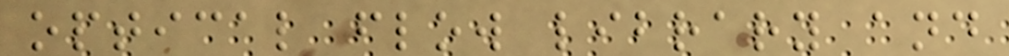optical flow library and
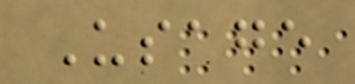Usage
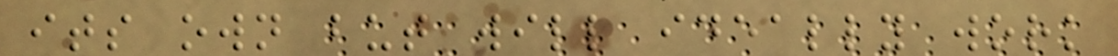its own but will ideally work
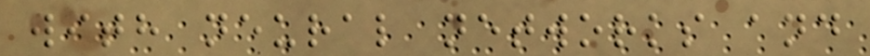with neural networks and
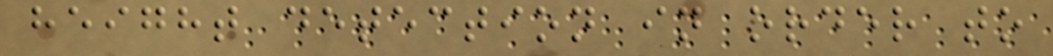height detection in order to
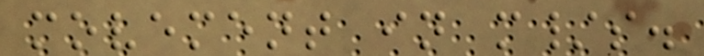movement in m/s.
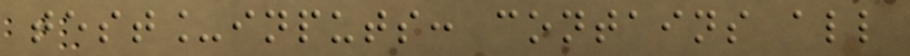test_inputs: contains all
